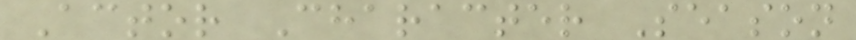Actor Character Season
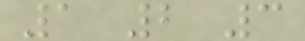1 2 3
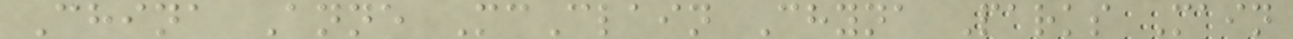China Anne McClain Chyna Parks Main
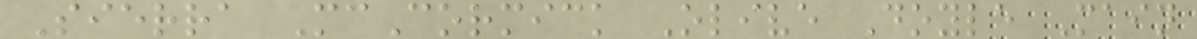Sierra McCormick Olive Doyle Main
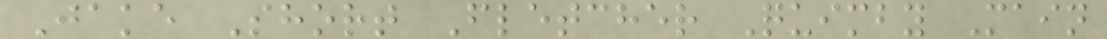Jake Short Fletcher Quimby Main
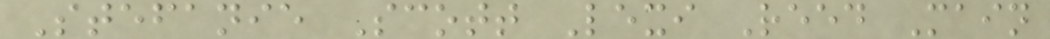Stefanie Scott Lexi Reed Main
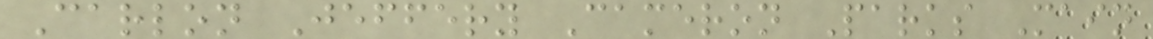Carlon Jeffery Cameron Parks Main
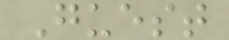Guest
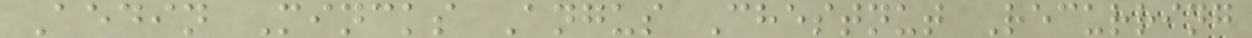Aedin Mincks Angus Chestnut Recurring
